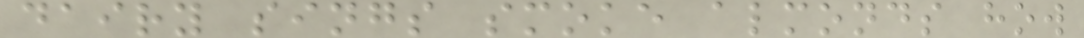dairy sings smoke almonds how
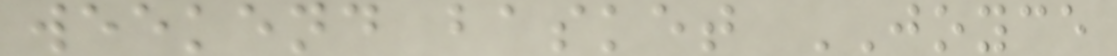weekend basket JOYCE
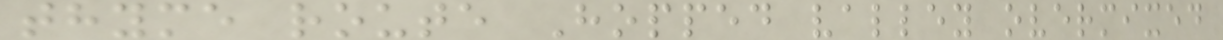thyme route Hopped valley overmixed
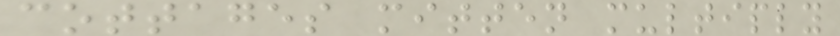cottages mitten multiply
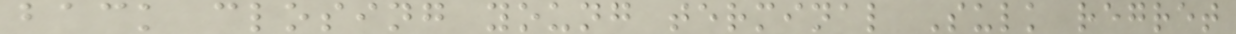back closing young terminal Sulk regret
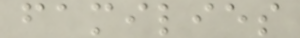families
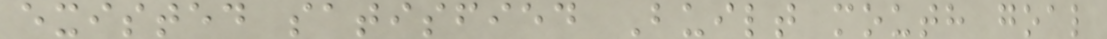existed satisfied Built mouth goal
